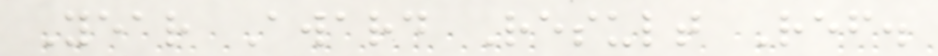Year Award Result Ref.
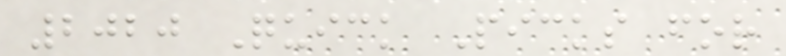2020 Quick Picks for
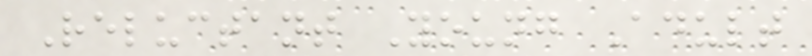Reluctant Young Adult
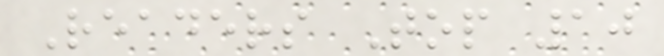Readers Top 10
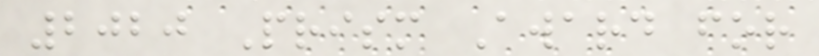2020 Prism Award for
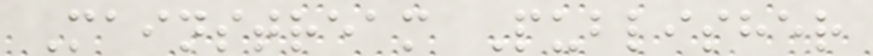Mainstream Publisher
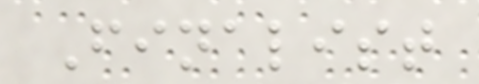Finalist
